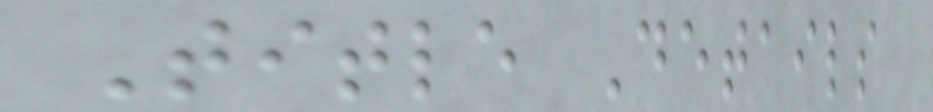Title Details
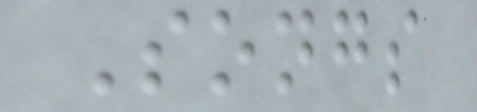Songs
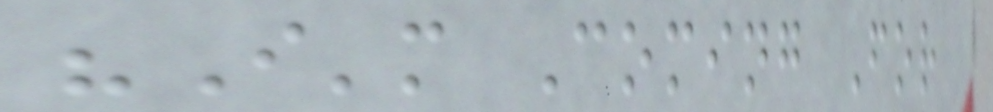"I'm Coming For
